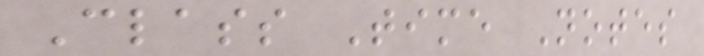Class Time Notes
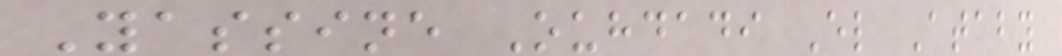Yassine Ouhdadi El Ataby
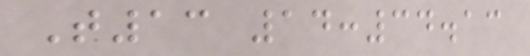T13 14:34.13
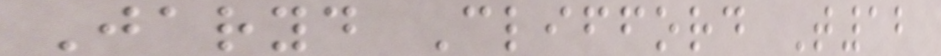Jaryd Clifford T12
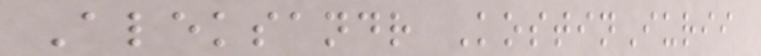Aleksandr KostinIurii
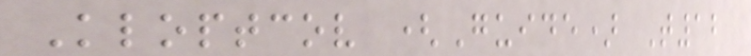Kloptcov (Guide) T12
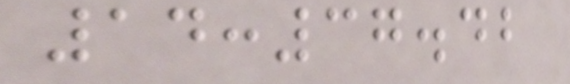14:37.42
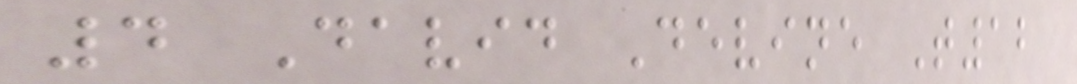4 David Devine T12
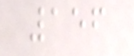156
